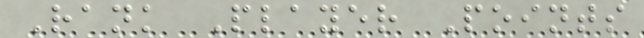Rank Player Points
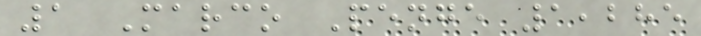1 Marco Penge 1,285
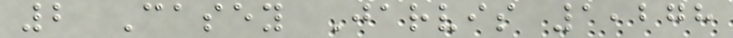2 Casey Jarvis 1,278
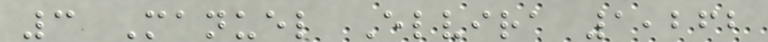3 Manuel Elvira 1,262
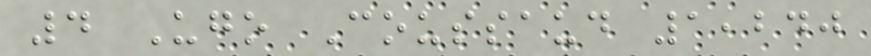4 Ugo Coussaud 1,240
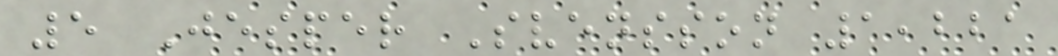5 Jesper Svensson 1,221
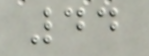44
